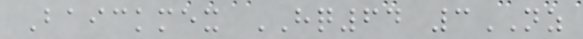Baickmex HQ64 3NZ
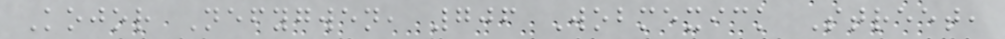Kojor Nefygwen, 706 Wobmexick Street,
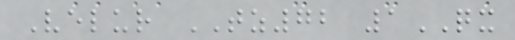Velur TZ72 1QX
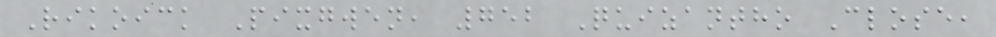Rikoick Pixgwen, 752 Quizantho Close,
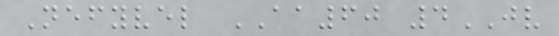Nefyvel AA60 4JV
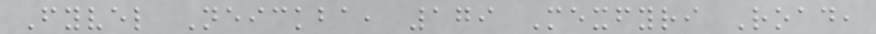Fyvel Neickba, 179 Mexfyri Road,
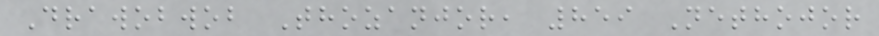Drawobwob Thozanjor, 859 Nethojor
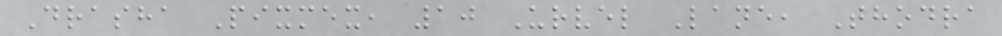Drasha Pixmex, 10 Urvel Lane, Thodra
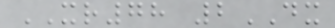XR78 2DX
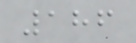186
